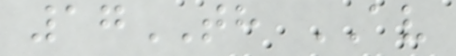17TH AV
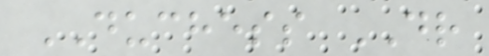DUCHESS DR
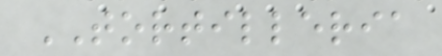TORTILLERIA
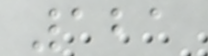121
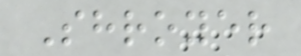Shroyer
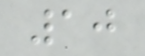10
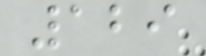129
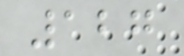127
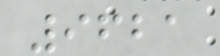9621
